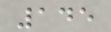145
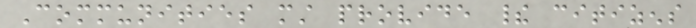Communities must provide their citizens
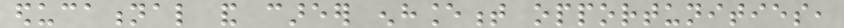educational and career enhancement opportunities,
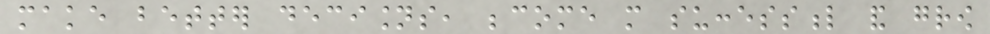make better decisions, become more successful and grow
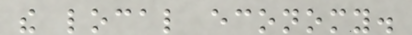the local economy.
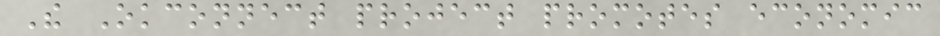The Okconnect project promotes economic
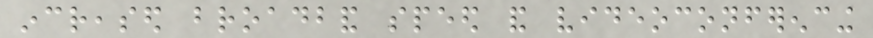increased broadband speed and videoconferencing
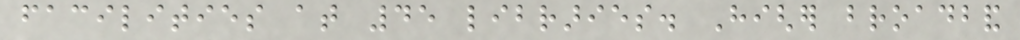facilities at 45 libraries. Higher broadband
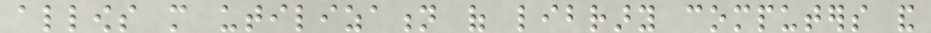allows more utilization of library computers and
